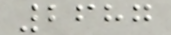2687
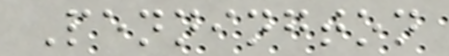Pennington
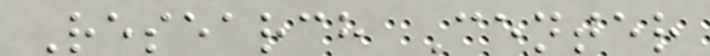Research Center
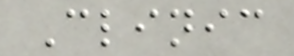Clinic
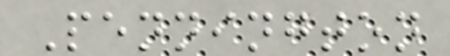Pennington
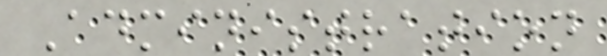Administration
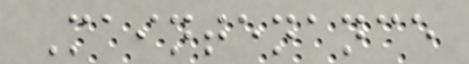Maintenance
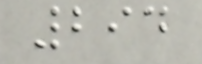294
